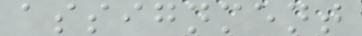assignment
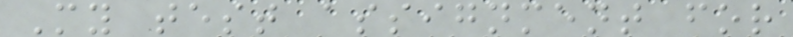My test assignment for
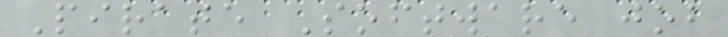Pirate Software job
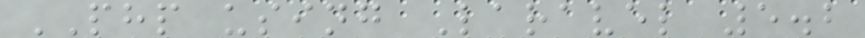PHP using Laravel 5.2
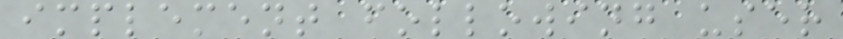implement following user
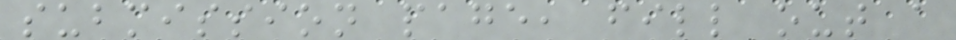submission page, fill out a
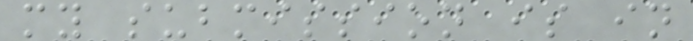my submission is in
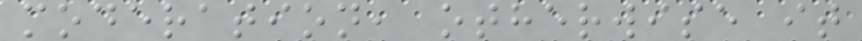moderation, otherwise it
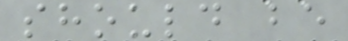should be
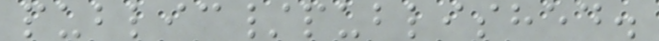public/published.
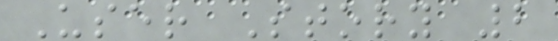User Story 2
